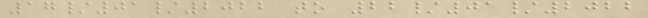17/01/2022 to 22/01/2022
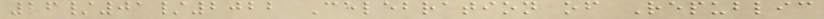26/01/2022 Celebration of Republic
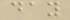day
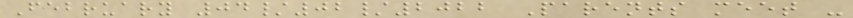February 04/02/2022 Parents meet -
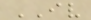IV
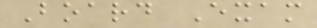Board Exam
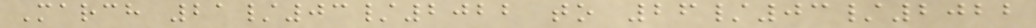March 21/03/2022 to 26/03/2022
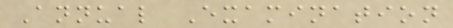Annual Examination
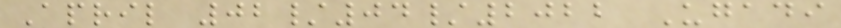April 02/04/2022 Ugadi
